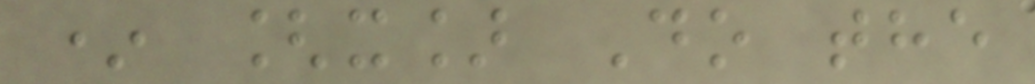* [x] Do the
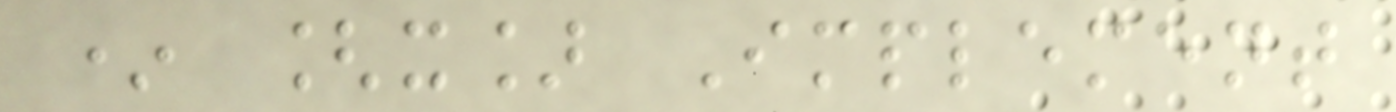* [x] Implement
